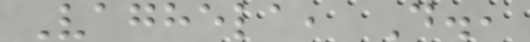Vaghela, D.,
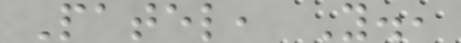Patel, Y.,
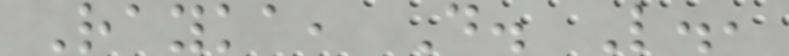Rayka, D. L.,
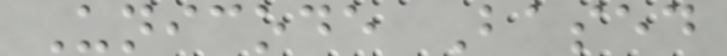Unicode Based
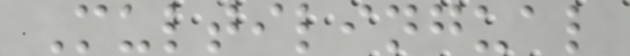Multilingual
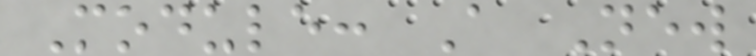Module: A New
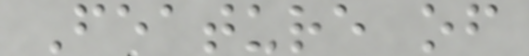Feature of
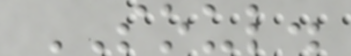SOUL.
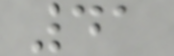41
